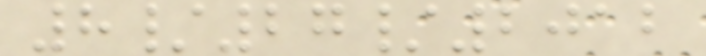8/27/2012
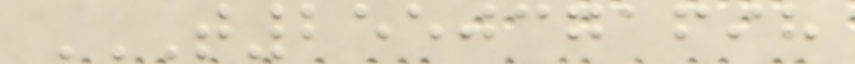T2550371698
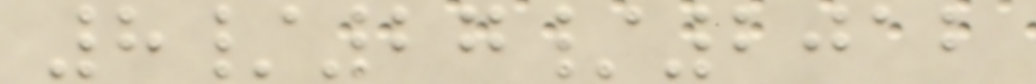8/27/2012
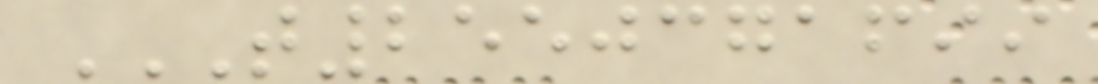T2550371699
